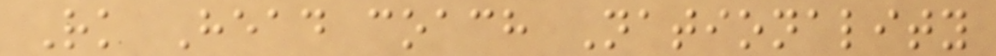Rk Head coach Nationality
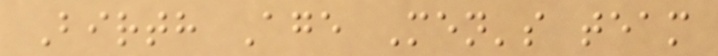Birth Age Men's team
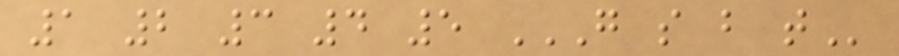1 2 3 4 5 G S B T
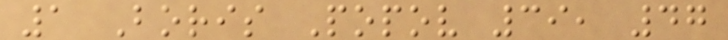1 Boris Popov 39, 47
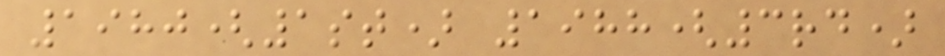1980(1st) 1988(3rd)
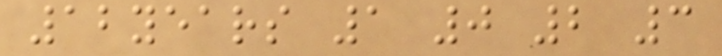12years 1 0 2 3
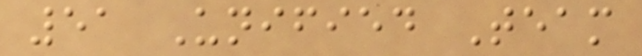51 Unified Team
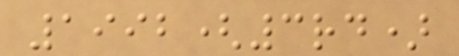1992(3rd)
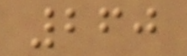260
